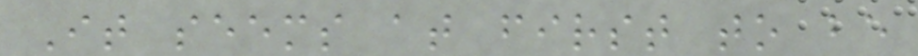It seems at first to be
